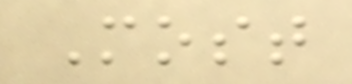Most
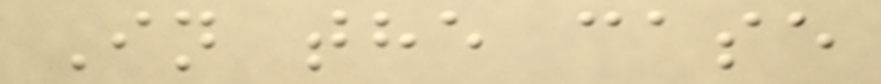In the case
